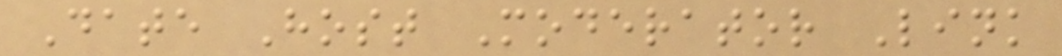Date Host Moderator Link
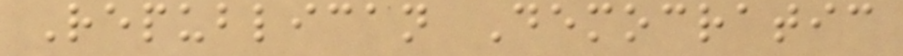Republican Democratic
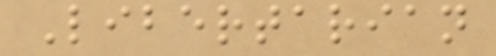Libertarian
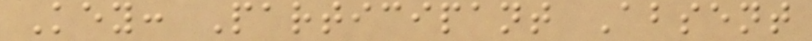Key: Participant Absent
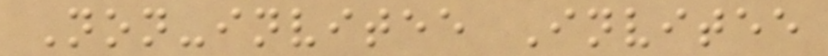Non-invitee Invitee
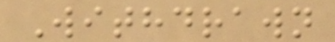Withdrawn
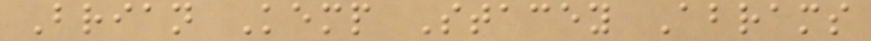Brian Kemp Stacey Abrams
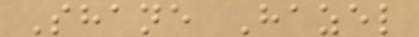Shane Hazel
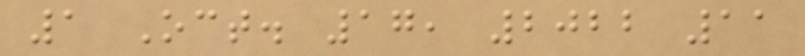1 Oct. 17, 2022 11
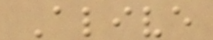Alive
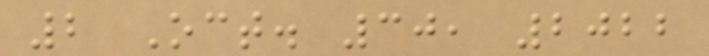2 Oct. 30, 2022
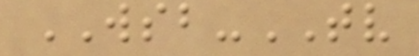WSB-TV
